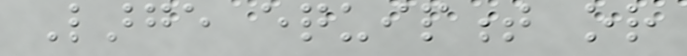Large equipment or
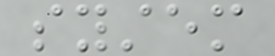system
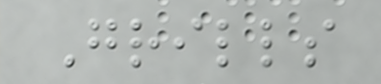Grills
